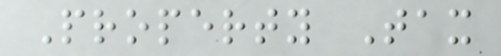Property Tax
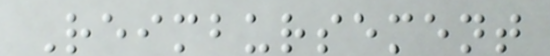Reimbursement
